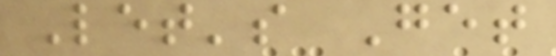Let's Get
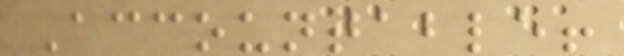Accountable!
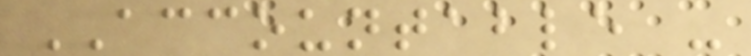ACCOUNTABLE -
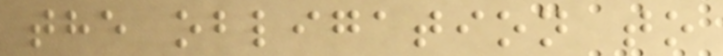the obligation to
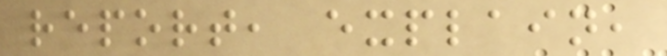report, explain,
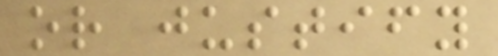or justify
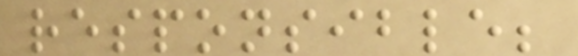responsible;
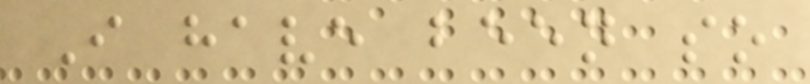I have been so
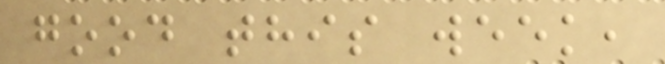good this week,
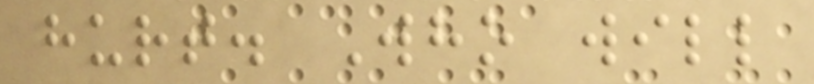hurt. Who will
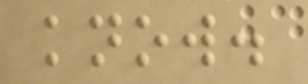know.
